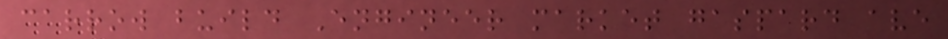carrow build Engineer market gaspard ave
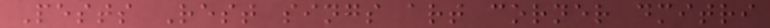Pests Rest sings art corner dmitri
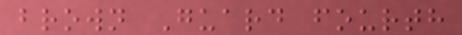brown Guard fourth
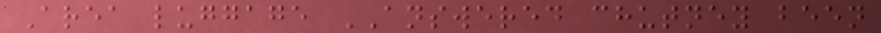Area luggage ANSWERED chutney been
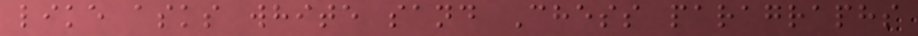like asks white sand Chess paragraphs
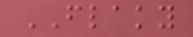FLAKY
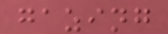gazing
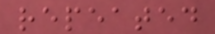repeated
